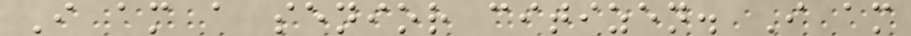I am a senior citizen. I am
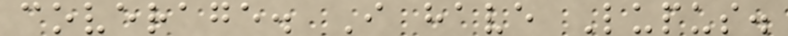coverage. I have Lupus.
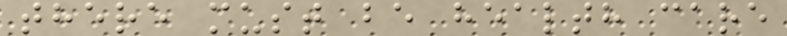there must be health care
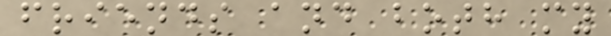friends and both my
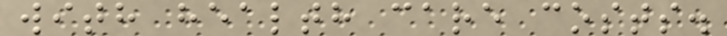with health care costs.
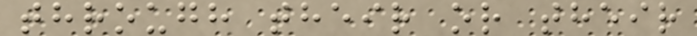through their or their
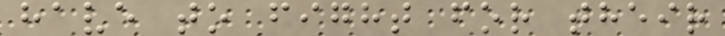have to fight for their
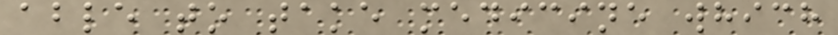able to take medicine which
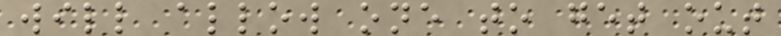will allow one to get out
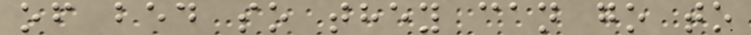of bed so they can go to
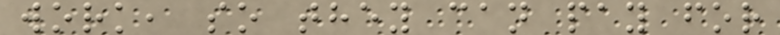work, so they can pay for
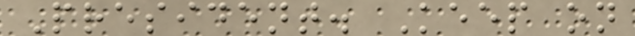President. Keep on
